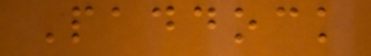Paddock
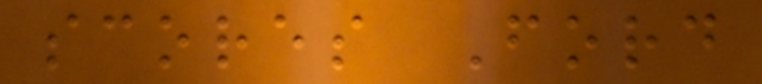scores Ford
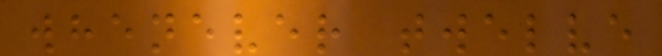whenever twelve
